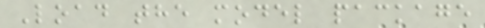Load the model package
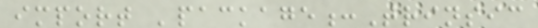import 'package:Trinsic
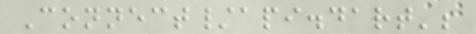Connect/api.dart';
